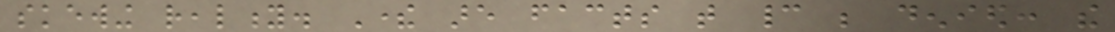skewing reality. There are facts that cannot be denied: the
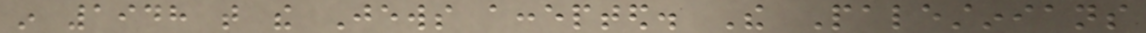in 1948 that the Jews accepted. The Palestinians
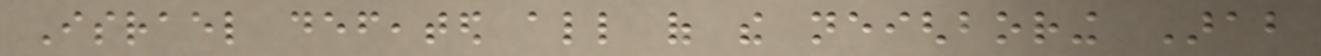Israel defeated all of the neighboring Arab
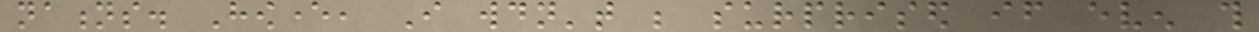nations. However, I wouldn't be surprised if even this
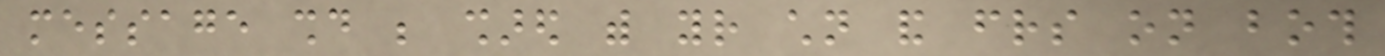message should be shared with your children and friends on both
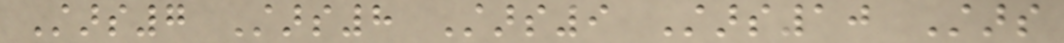Stars7 Stars8 Stars9 Stars10 Stars
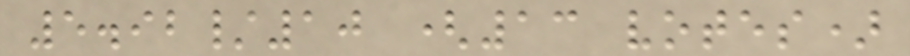5.92/10 (13 votes)
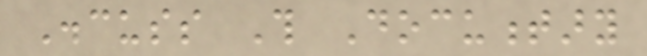Discuss This Documentary
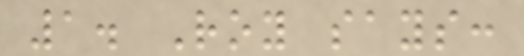1. Roy says:
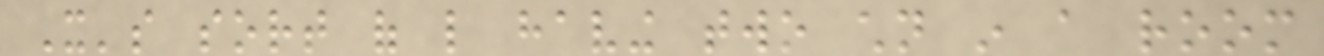It's sort of like having two children in a room
